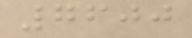7600
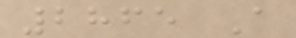2865 A
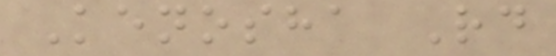Kenosha Rd
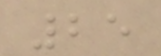25
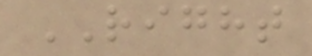RIGHT
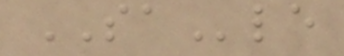SAle
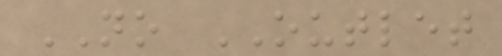NO OUTLET
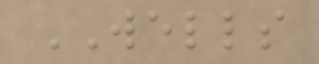WELLS
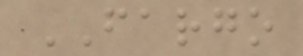FARGO
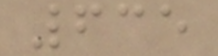635
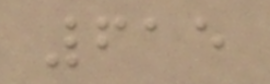615
